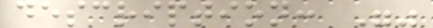description: ""
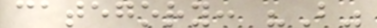category: "B"
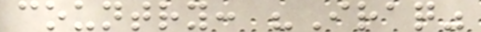country: "Iraq"
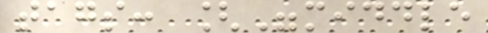tags: ["middle
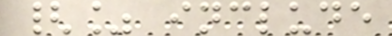{% include
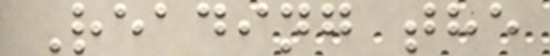Reading the
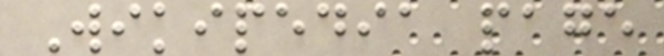Wikipedia page
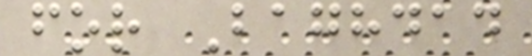for Baghdad
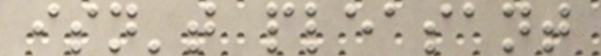isn't pleasant
